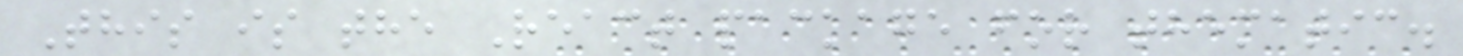This is the React package for thematic.
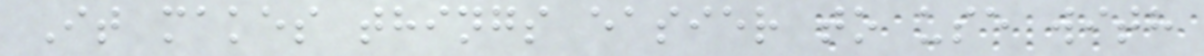It makes things easier to use with
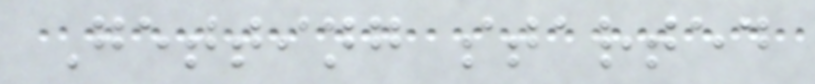Getting started
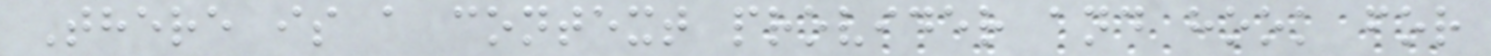There is a context provider and hook for
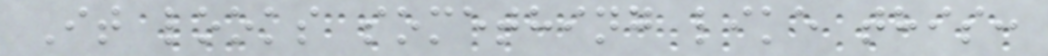It looks something like this:
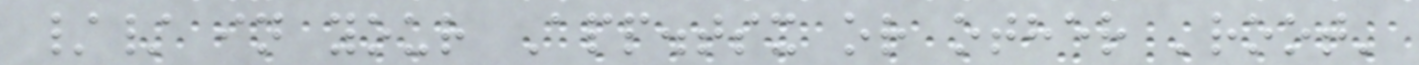// in your App.tsx or other 'root'
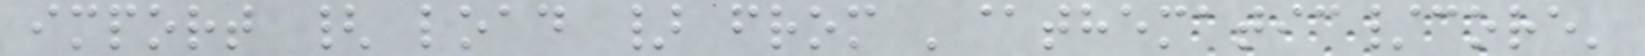import { load } from '@thematic/core'
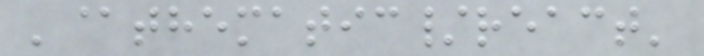'@thematic/react'
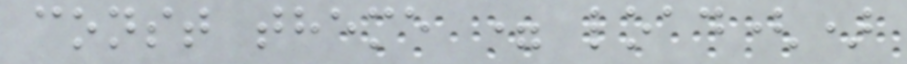const theme = load()
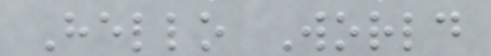Hello World
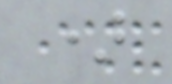)
